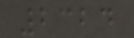2324
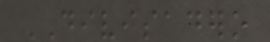DIVISADERO
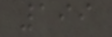199
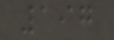197
